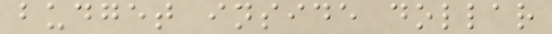budget inside dollar
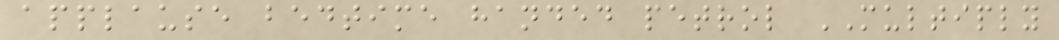applause bedtime handed petrol MULTIPLY
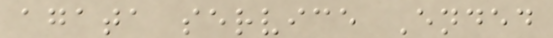agata service Ended
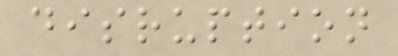disruption
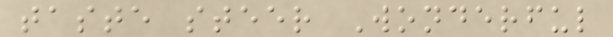taste steer Wonderful
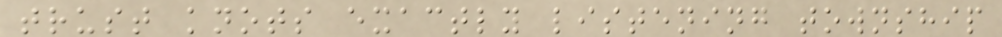trust knots exactly listening township
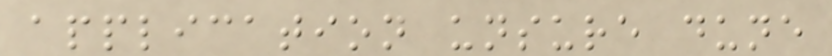application unsure dune
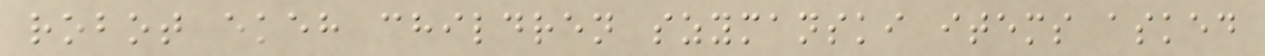robot ekeh children szymanski items asked
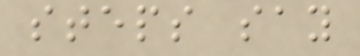steps say
